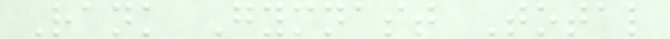Rank Gymnast Total
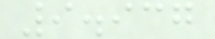9.937
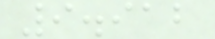9.912
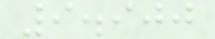9.900
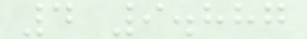4 9.887
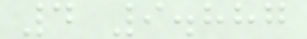4 9.887
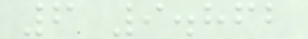6 9.862
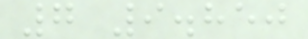7 9.850
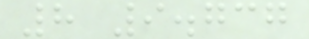8 9.737
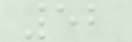52
